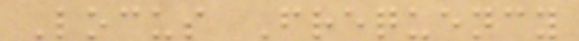Locus Frequency
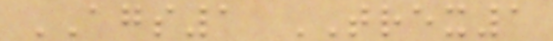AGS1 TREX1
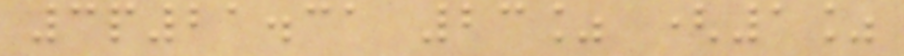3p21.31 23% (1%
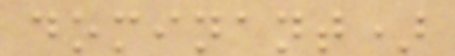dominant)
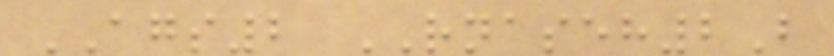AGS2 RNASEH2B
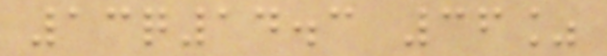13q14.3 36%
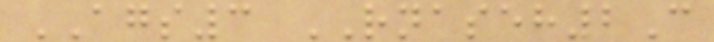AGS3 RNASEH2C
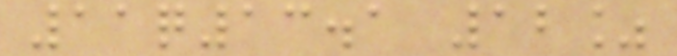11q13.1 12%
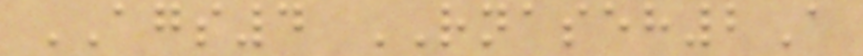AGS4 RNASEH2A
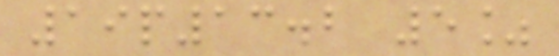19p13.2 5%
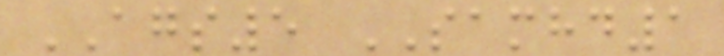AGS5 SAMHD1
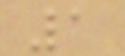1
